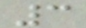3
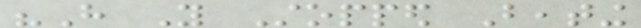"Have You Stopped Beating
